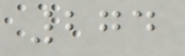274
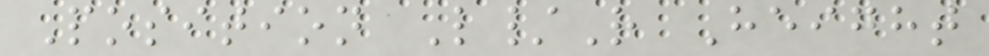Position L/R Height
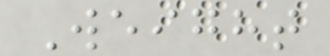Weight
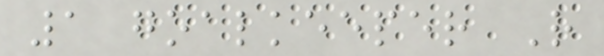1 goalkeeper R
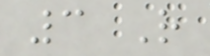3 R
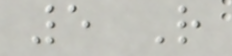5 R
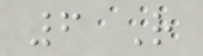6 R
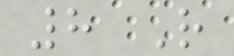8 R
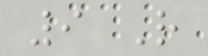9 R
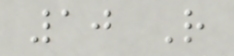10 R
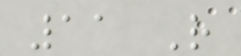11 R
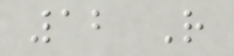12 R
